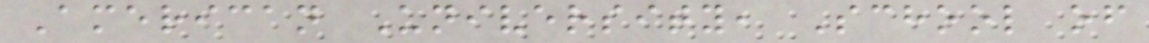American University, School of
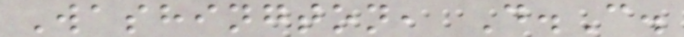Washington, D.C.
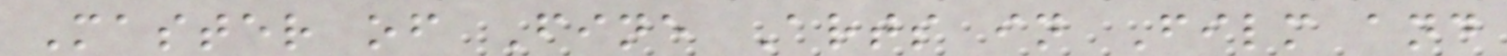Master of Fine Arts in Film and
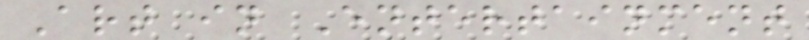Art in Entertainment
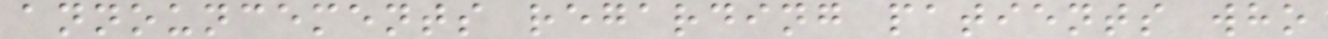announcements regarding patients who
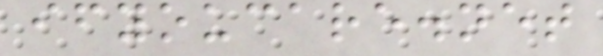ifyoucare.net
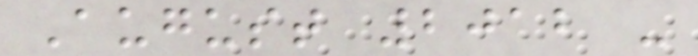August 2012 -
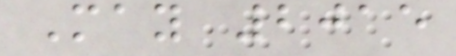May 2015
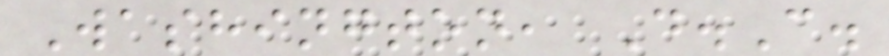Washington, D.C.
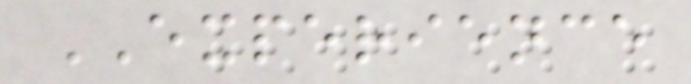EXPERIENCE
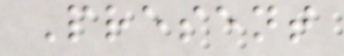Present
